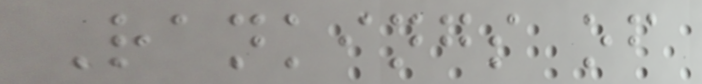Rankings of
